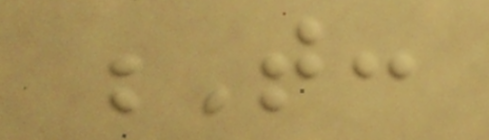T:
